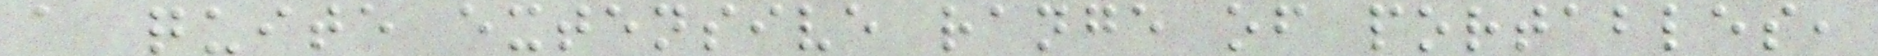a quite extensive range of portables,
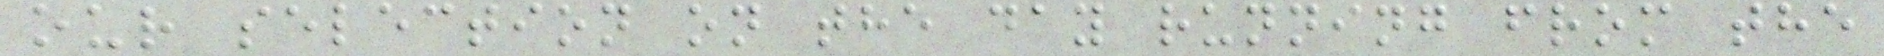our selection on the day running from the
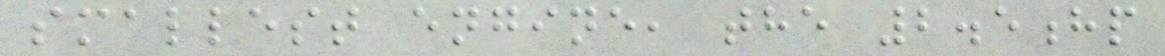smallest engine, the 2.5hp
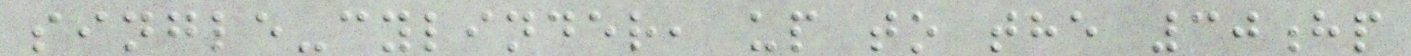single-cylinder, up to the 30hp
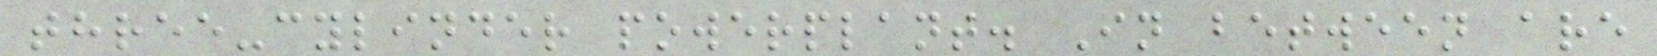three-cylinder powerplant. In between are
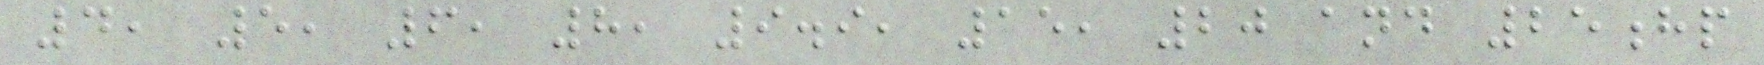4, 5, 6, 8, 9.9, 15, 20 and 25hp
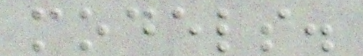models.
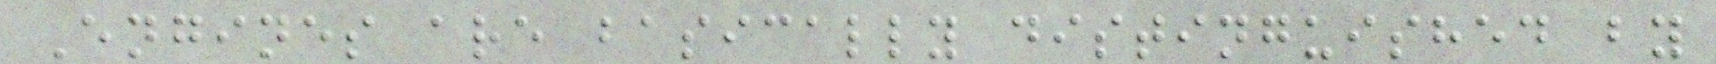Engines are basically distinguished by
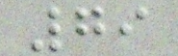79
